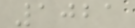1021
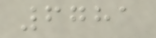6781
